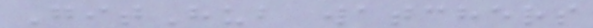GitHub watchers
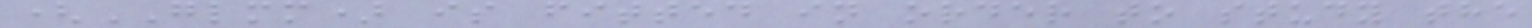(GLMM) is fitted in order to study the
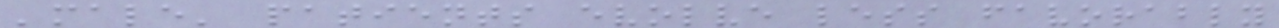'male' patients evolve less favorably
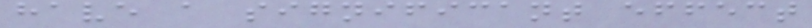have a significant effect
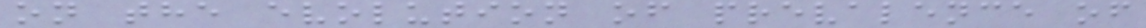on the evolution of prevalence of
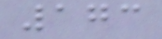173
